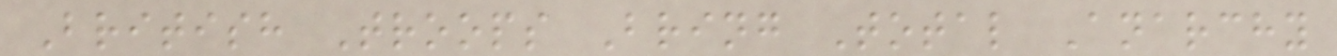British Troops Bring Total Anarchy
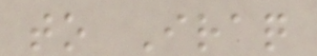to Iraq
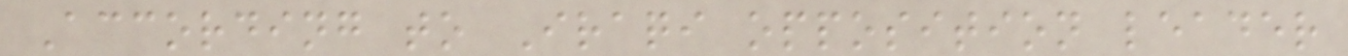According to Iraqi opposition leader
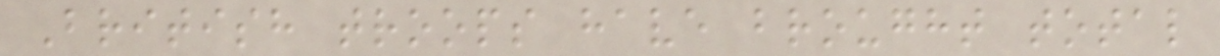British troops have brought total
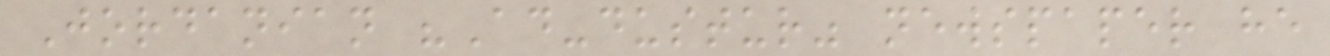Jordanian "Ad-dustur" newspaper he
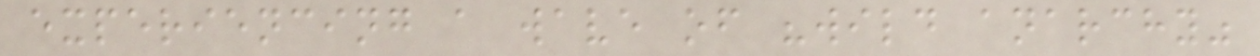experiencing a wave of "wild anarchy"
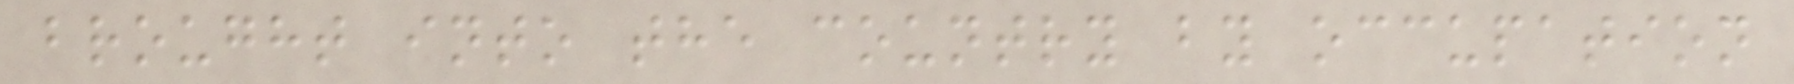brought into the country by occupation
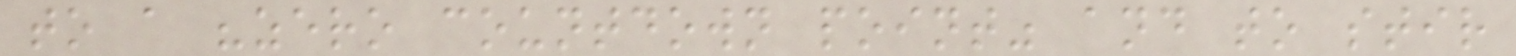to a "zero countdown point" and to stir
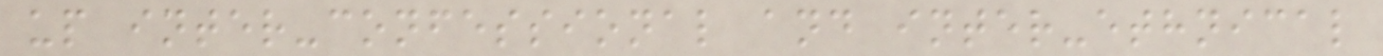up inter-confessional and inter-ethnical
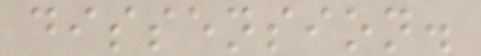dissension.
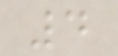4
